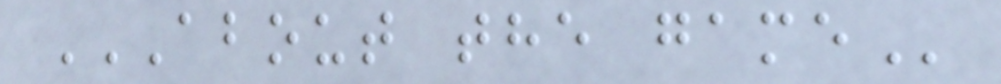ABOUT THE GAME
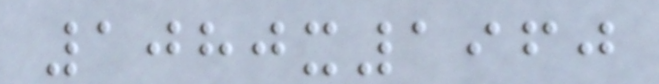1080x1960
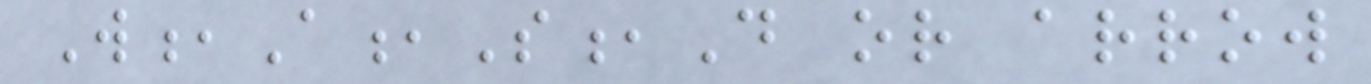W,A,S,D or arrow
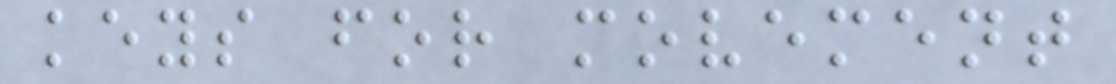keys for movement
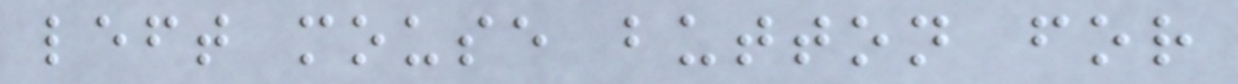left mouse button for
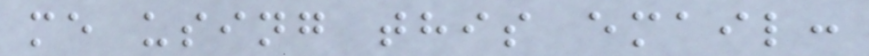me using this email:
